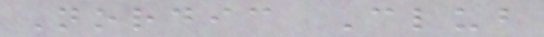Nordic Club
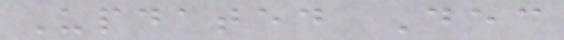Updated Dec
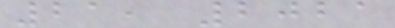21, 2021
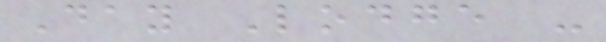Day Lodge -
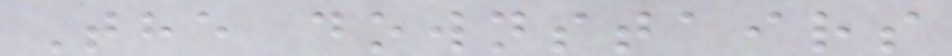The downstairs
